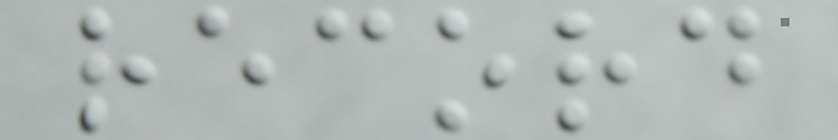record
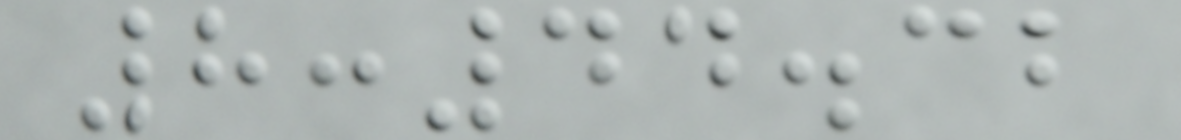8:44.32
